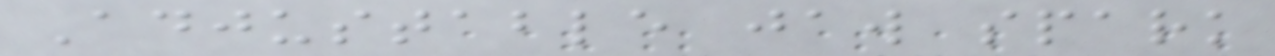Adjustable jaw spark
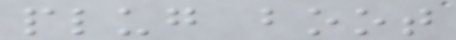plug boot
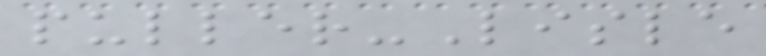puller-Lisle
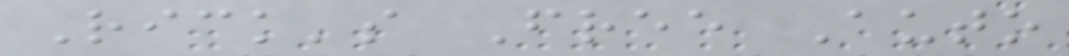Rick's Free Auto
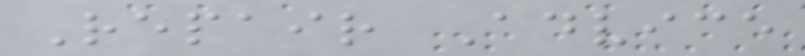Repair Advice
